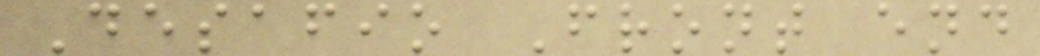Desafio Front end
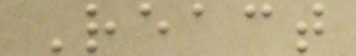React
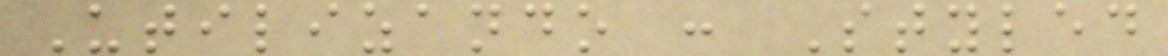Utilizando : Styled
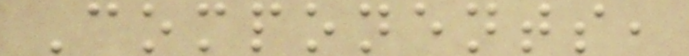Components,
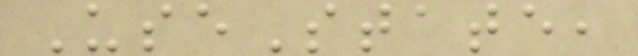UseState,
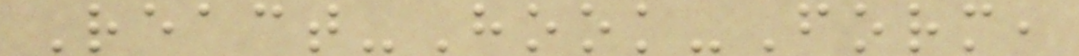React-Hook-Form,
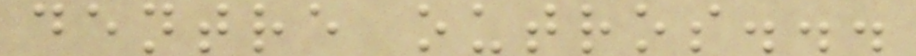dentre outros...
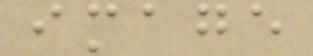image
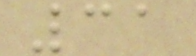31
